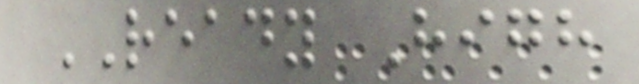READY High
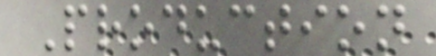Production
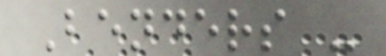Benders -
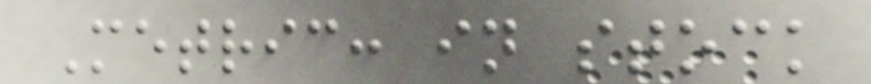Metric: in stock
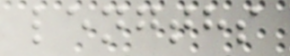lengths
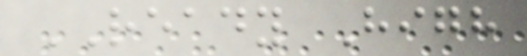READY High
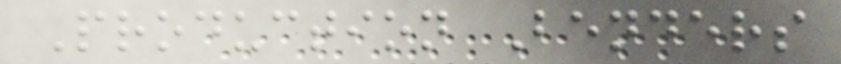Production Benders
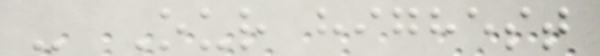- Our highest
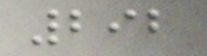292
